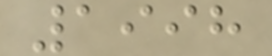1998
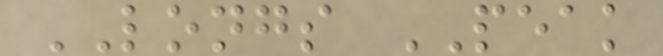LONGS PEAK
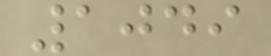1049
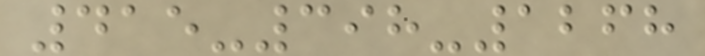415-398-1268
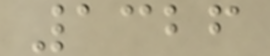1326
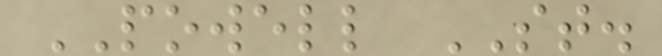POWELL ST.
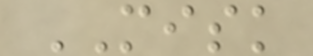MISK
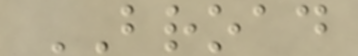BROAD
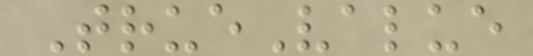TrueValue
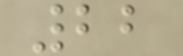22
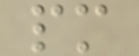pm
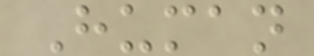Human
